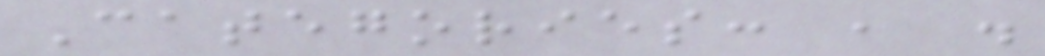Categories: , .
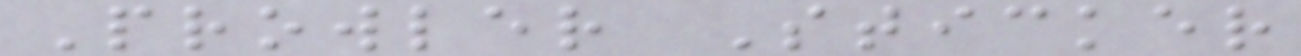Prowler Sticker
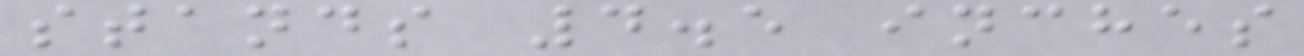stands 4.5 inches
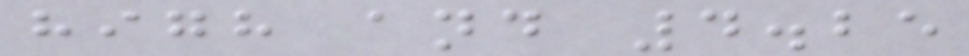high and 4.25
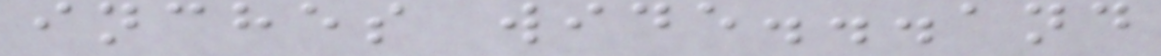inches wide...and
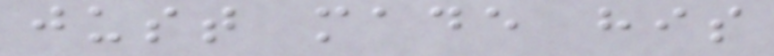just made his
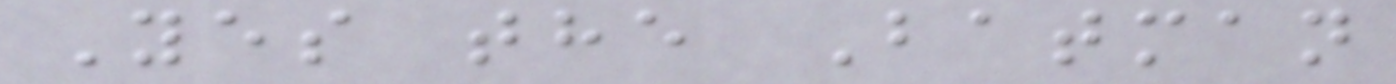Yes the Batman
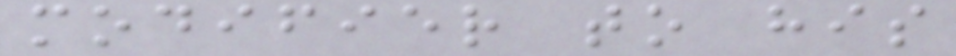modifier to his
